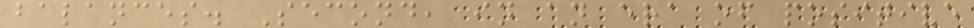balances. Second, in an era of positive
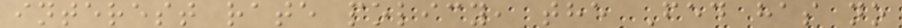interest rate policy, the Fed has no
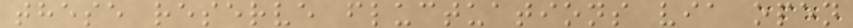these reserve fluctuations via open
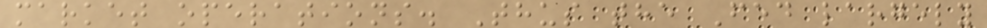market operations. Thus the Fed largely
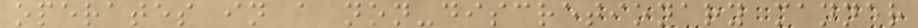operates in a non-discretionary manner
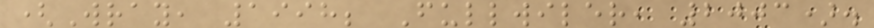(Wray, 1998; Fullwiler, 2003).
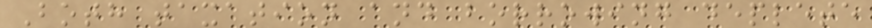Both taxation and borrowing deplete
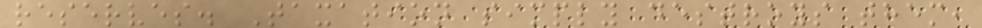reserves. Taxation simply destroys them,
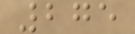275
